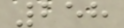258
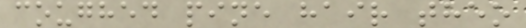coughed pine hair theo
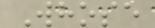Whose
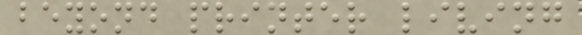beyond printer living
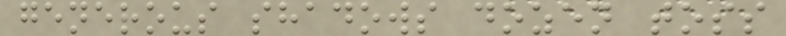generous shadows dozen toss
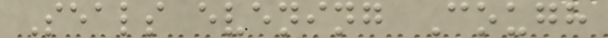Seals evening Cough
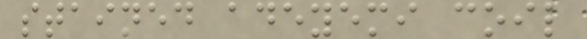stained adeyemi coil
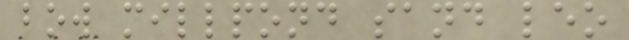bow millpond sand leo
